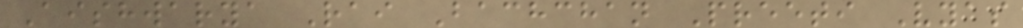Aishwarya Rai Bachchan Preeti Vyas
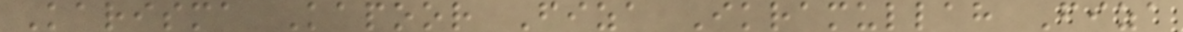Karisma Kapoor Fiza Ikramullah Fiza
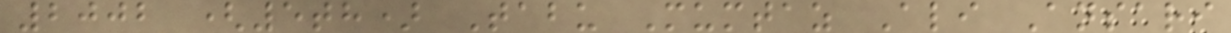2002 (5th) Tabu Mumtaz Ali Ansari
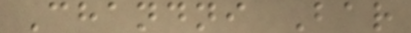Chandni Bar
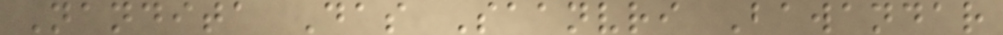Nandita Das Saanvri Bawandar
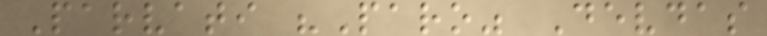Parvati "Paro" Devdas
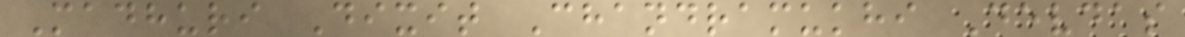Madhuri Dixit Chandramukhi Devdas
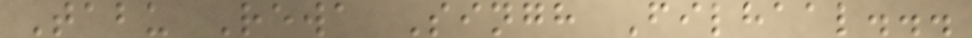Tabu Rewa Singh Filhaal...
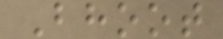Bhoot
